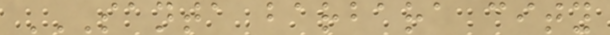SANTA BARBARA CITY
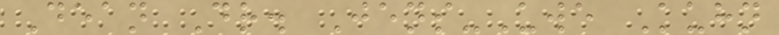Dean Dr. Jens-Uwe Kuhn
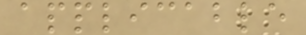applicable
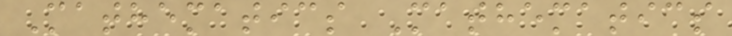Mathematics Mathematics
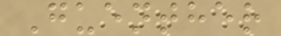Guenther
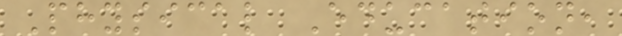Physical Education,
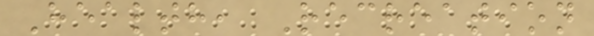Health, Recreation
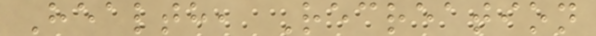Health, Recreation
